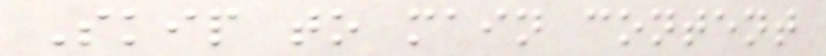Skip to main content
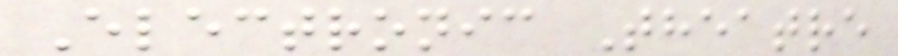Electronic Theatre
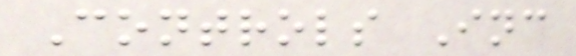Controls Inc
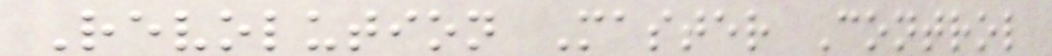Revolution Master Control
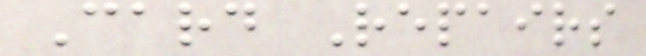Card Repairs
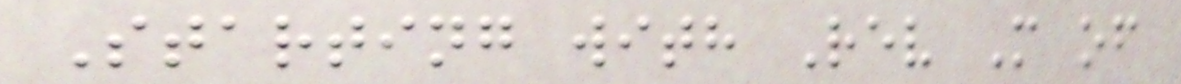Starting with Rev M of
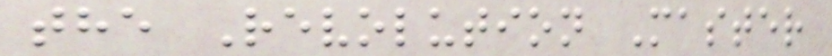the Revolution Master
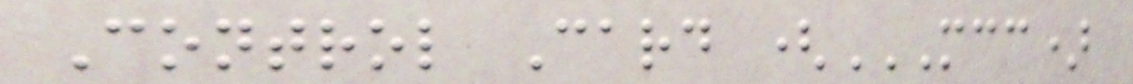Control Card (MCC)
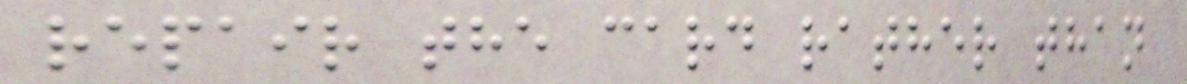repair the card rather than
